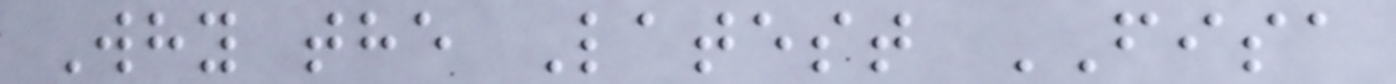Why the Latest FISA
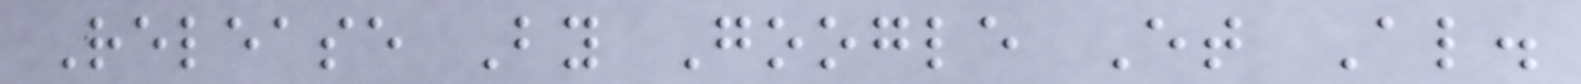Release By Google Et Al.
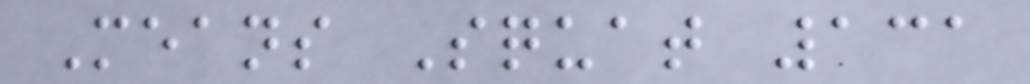Means Squat 131
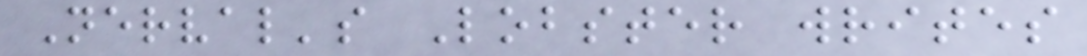Nerval's Lobster writes
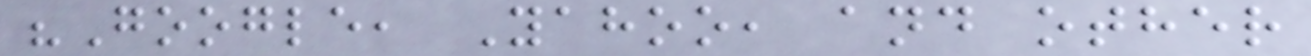"Google, Yahoo, and other
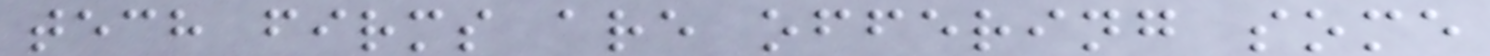tech firms are offering some
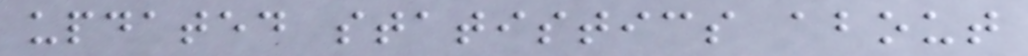updated statistics about
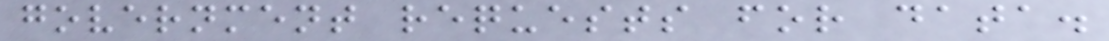government requests for data.
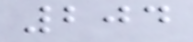204
